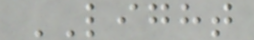LIGHT
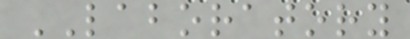LABORATORY
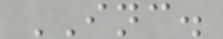INC.
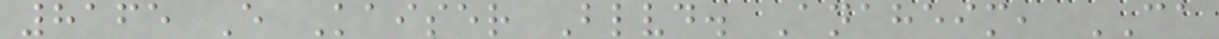8165 E Kaiser Blvd. Anaheim, CA
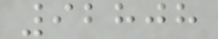92808
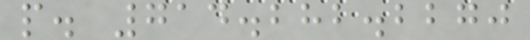p. 714.282.2270
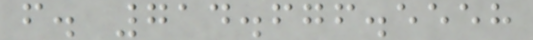f. 714.676.5558
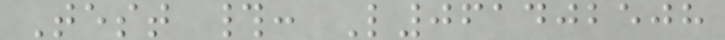Test #: L061402508
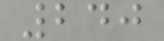240
